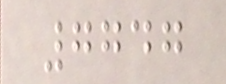7747
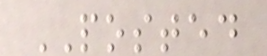POSTED
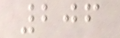206
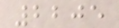2205
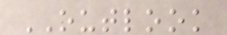OUTLOOK
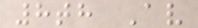8th Av
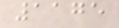1175
